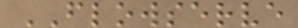FLOWSERVE
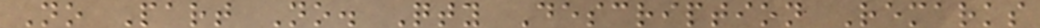No Part No. Qty Description Remarks
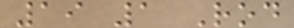19 1 Rod
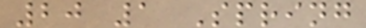20 1 Spring
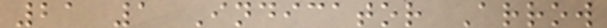21 1 Indicator Arrow
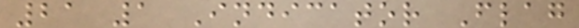21 1 Indicator Flag
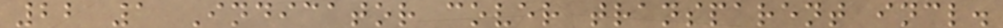22 1 Indicator cover transparent incl.
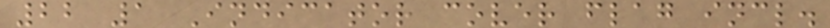22 1 Indicator cover flag incl.
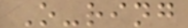O-ring
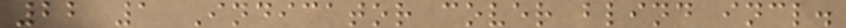22 1 Indicator cover blind incl.
